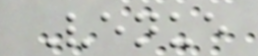Venue
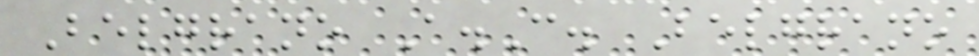Belgrano A.C. Belgrano
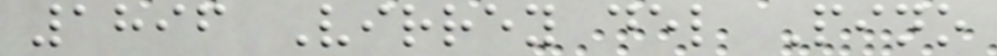1896 Virrey del Pino
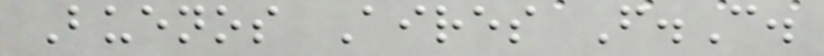Buenos Aires F.C.
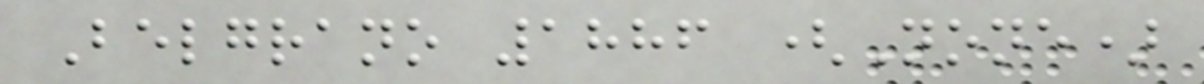Belgrano 1886 (None)
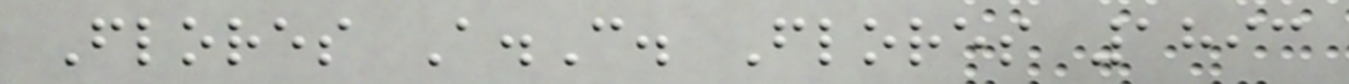Flores A.C. Flores 1893
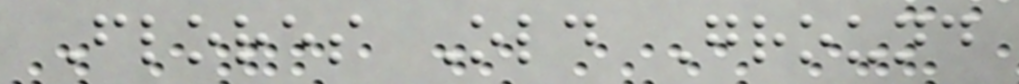Flores Old Ground
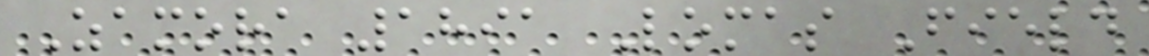Zamora 1891 Lomas Field
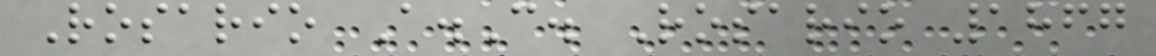Rosario A.C. Rosario 1867
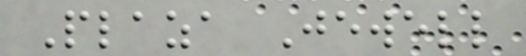Plaza Jewell
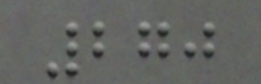270
